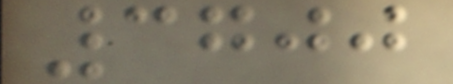3700
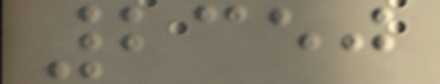2350
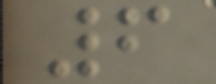6
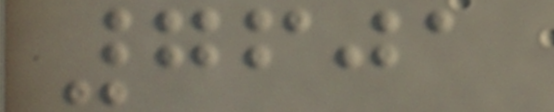7601
